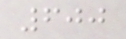600
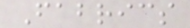Fabrics
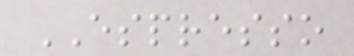ESPRESSO
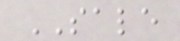SALE
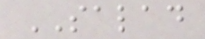SALAD
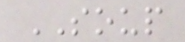SOUP
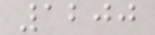1200
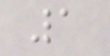1
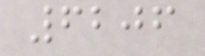6206
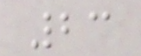23
